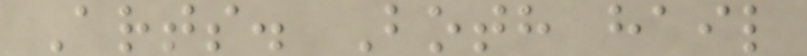Arts. Both hail
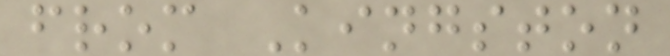from Kingston
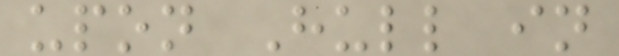upon Hull in
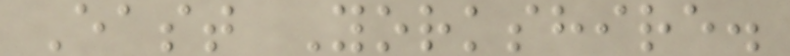East Yorkshire.
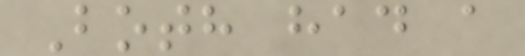Both had a
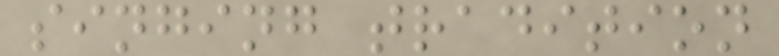singing tradition
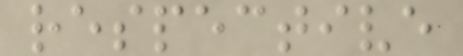respective
